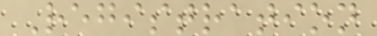Registration
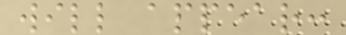will appear:
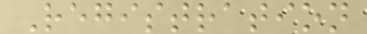Registration
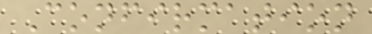Confirmation
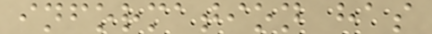information has
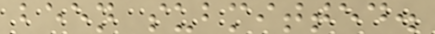been submitted.
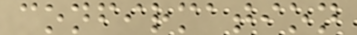confirmation
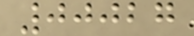00027
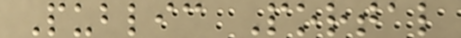Public Portal
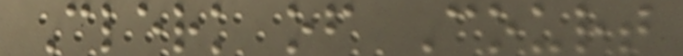Clerk of Court
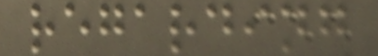regarding
